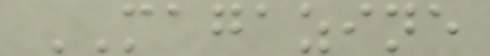MAGAZINE
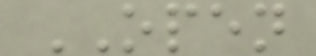OPEN
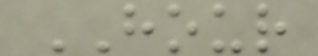HOUR
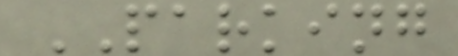PARKING
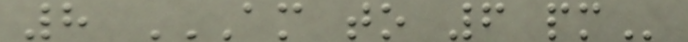8 AM TO 6 PM
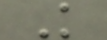K
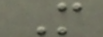M
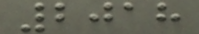2018
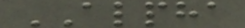ALPHA
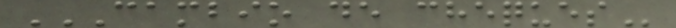CAMBIO DE CHEQUES
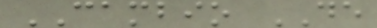CAMBIO DE
